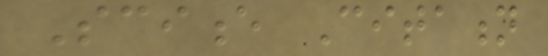Science Citation
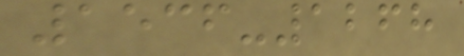1536-1268
